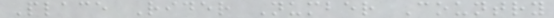Place Rider Number Country
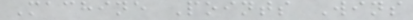Machine Points Wins
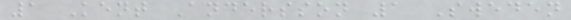1 Kent Andersson 1 Sweden
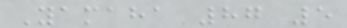Yamaha 87 5
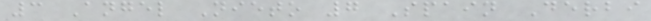3 Angel Nieto 7 Spain Derbi
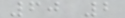60 2
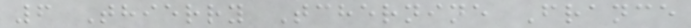6 Thierry Tchernine France
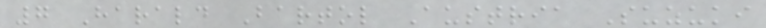7 Harald Bartol Austria Suzuki
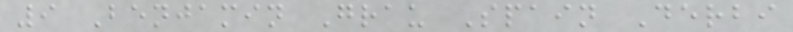9 Benjamin Grau Spain Derbi
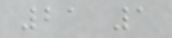21 1
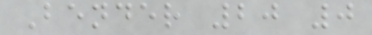Bender 20 0
